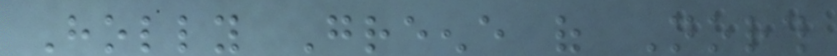Holly Greene of North
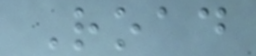Road
